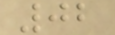02
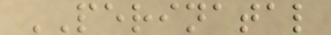PERINATAL
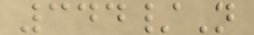344/N
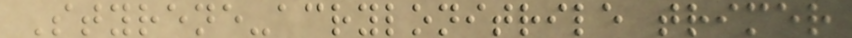Styrene-acrylonitrile trimer
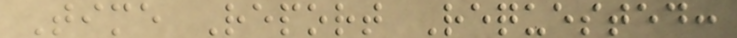Time Report Requested:
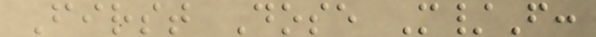First Dose M/F:
